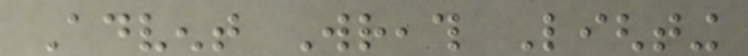Advent Wreath Lighting
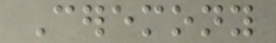Ceremony
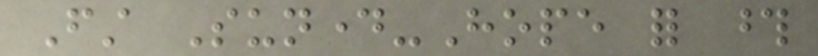First Sunday-Hope for those
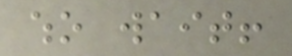who wait!
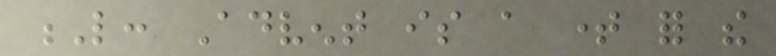L: Advent is a time for the
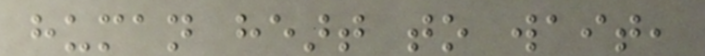human heart to wait,
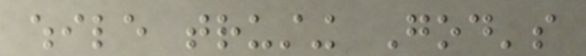while trusting God's
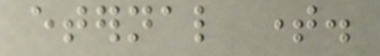eternal time.
